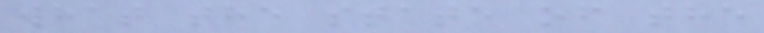what the state of the
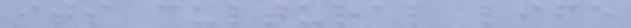its cultural life
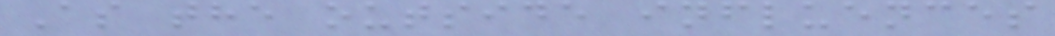As the outside influences
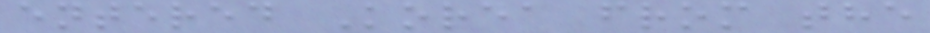entered Korea from the
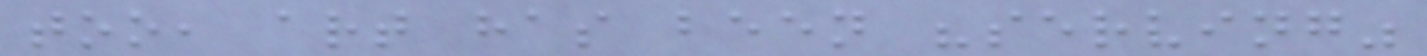too, art has been "serving"
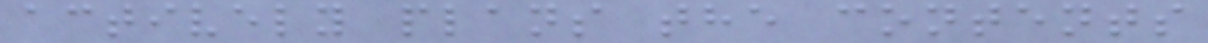actively plans the contents
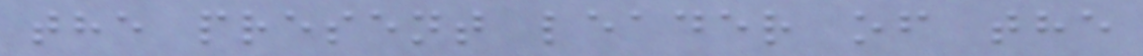the present leader of the
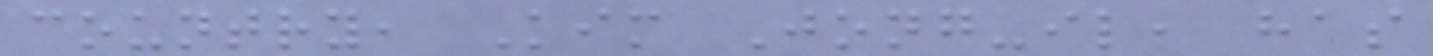country, Kim Jong-il, has
